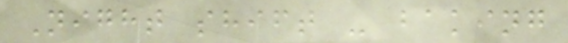Night shift - baking
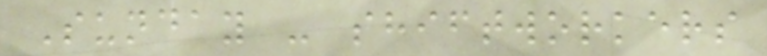Sunday - shiftworkers
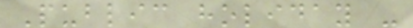Public holiday -
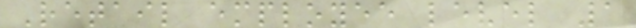Retail employee level 1
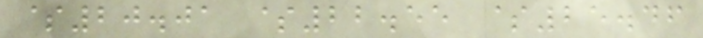$20.01 $22.55 $25.46
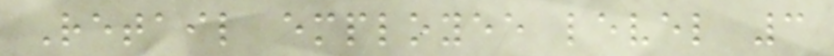Retail employee level 3
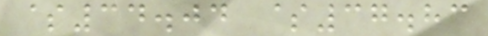$34.04 $37.83
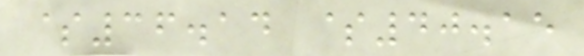$36.14 $40.15
